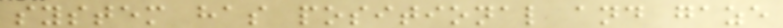system has positional and gaze
